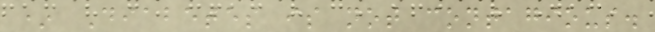* Diabetes is not contagious.
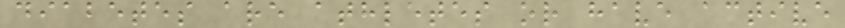diabetes are athletes or have active
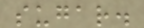sugar.
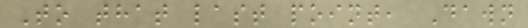To that last point, Dawn
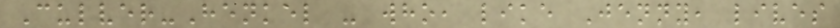Culver-Henkel - who, like Jenny, lives
